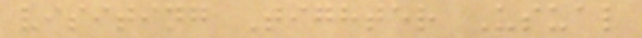visiting Tighter Usual
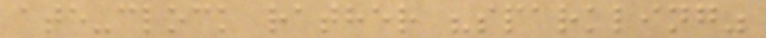ate-clock rather "sparkling"
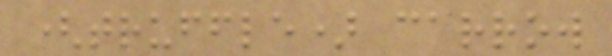(truffle) carrow
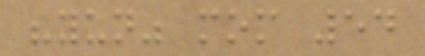"yun" mom 54
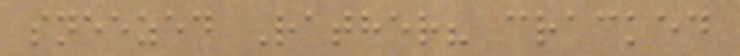sneezed Rather? cracked
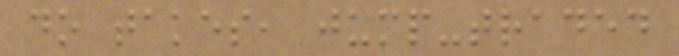do takes, jump-traded
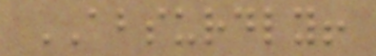ABSURDLY!
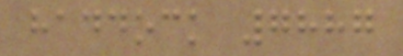haddock 7887
